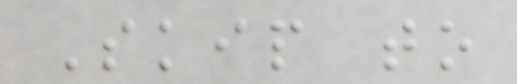Skip to
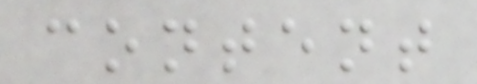content
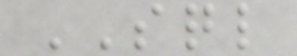SQL
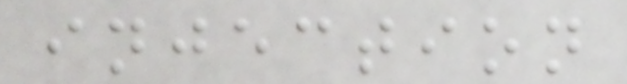injection
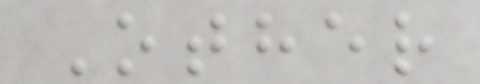Other
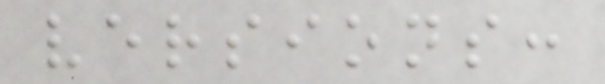versions:
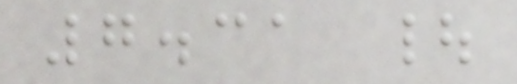7.31 |
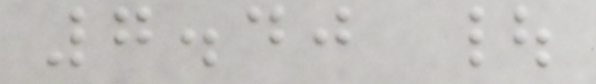7.40 |
